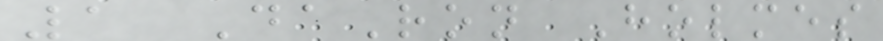1 DaRon Holmes
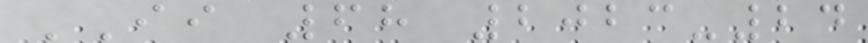II 68 2023-24
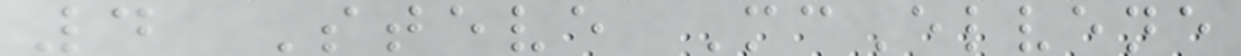4 Steve McElvene
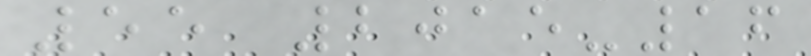55 2015-16
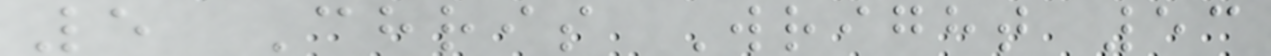5 Chris Wright 53
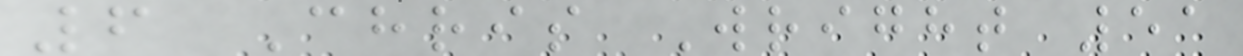6 Chris Wright 51
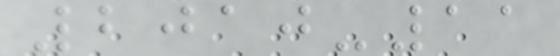2010-11
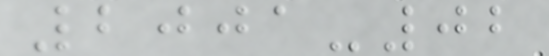2001-02
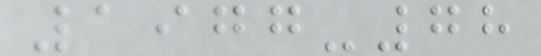1977-78
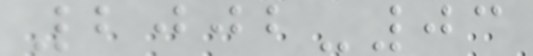2002-03
